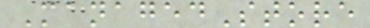ManagedStore
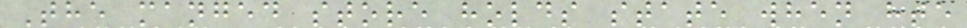The manged store holds state when hte
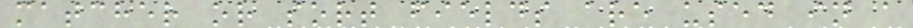matcher or sort fields are used in a
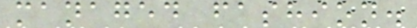managed fashion.
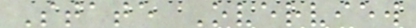State Overview
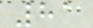81
